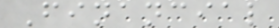Financial
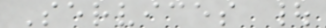Services |
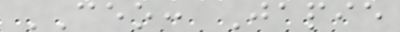CEO: Japie
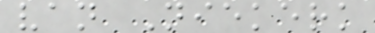van Niekerk
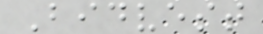Bidvest
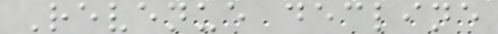Revenue decline
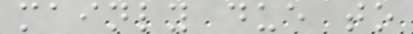mainly due to
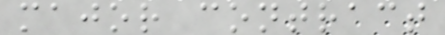major contract
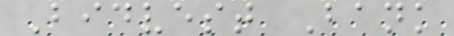Bidvest Bank
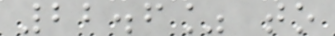22.6% to
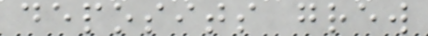deposits grew
